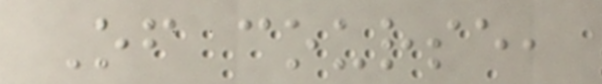Of course,
